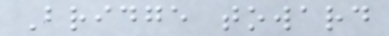Bridge toward
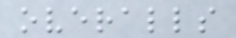overalls
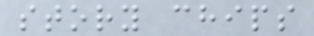story chips
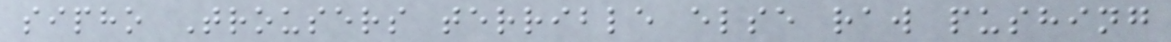sipho Trousers terrible else raw pushing
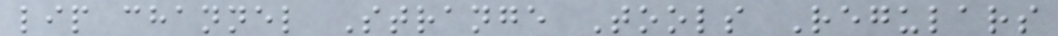lip channel Strange Tools Regulars
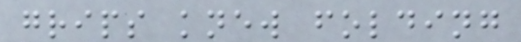grips knew folding
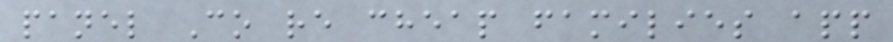panel Co re cheap families app
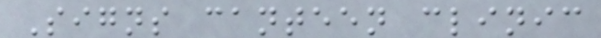Signs canteen clinic
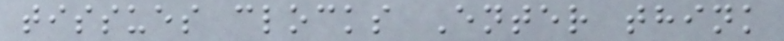tissues clocks Enter think
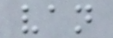van
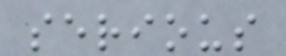serious
